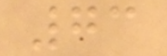73
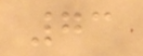73
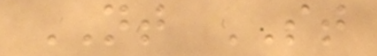NT ST
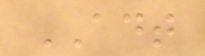ADT
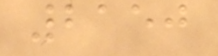2150
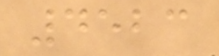4523
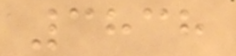3838
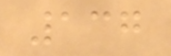137
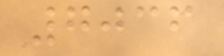7036
